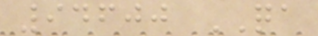94600 QA
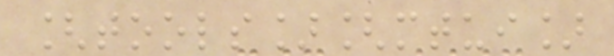[tools][mtui]
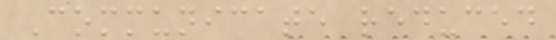Communicate reduced
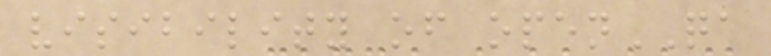visibility of openQA
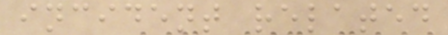incident related
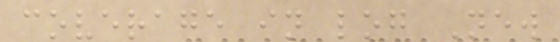coverage in log New
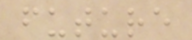future
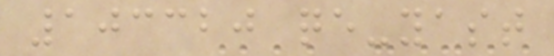103320 qe-yast
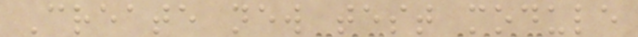Create new test module
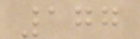177
